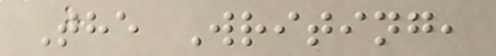The Writing,
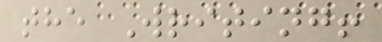the Writing!
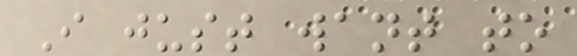I just want to
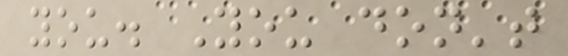you. You don't
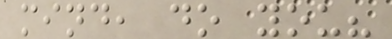mind, do you?
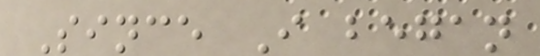Since I began
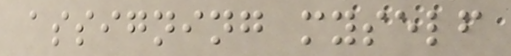assigning myself
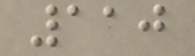110
